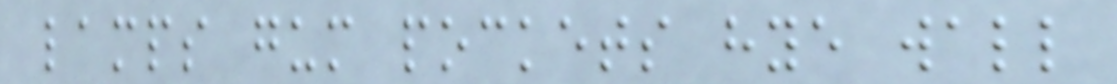lamps gum pockets hye wall
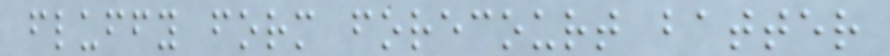fluffy form forecourt batter
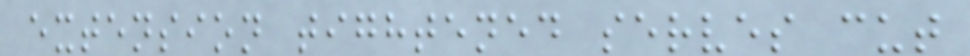extension tightened serves cut
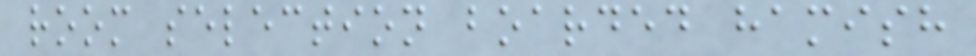room selection boarded hamish
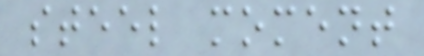steel moment
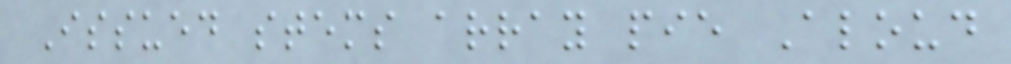Issued stems array pie Aloud
